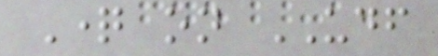Question on UDF
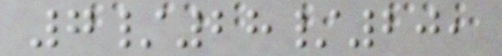7/28/20,
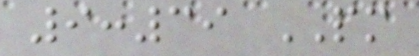9:39 PM
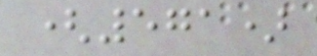(571)
